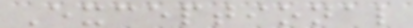Exceptional
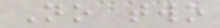No two
